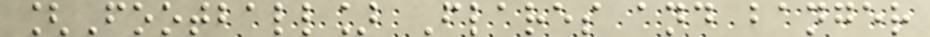[Football] Flares and banger
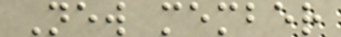New member
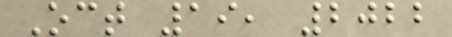Oct 19, 2022
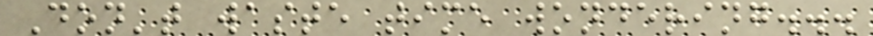Don't waste time wondering...
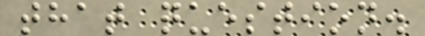that question.
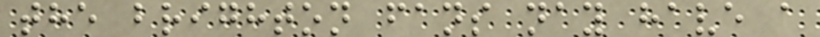the brighton fans nay have a
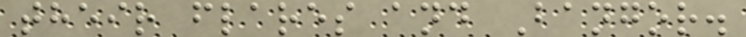their flares and Bangor.
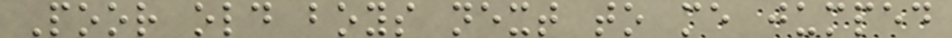Poor old boys next to me jumped
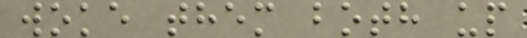woke them both up
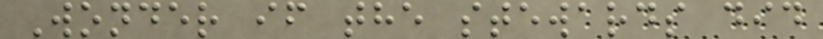Wonder if the stewards did
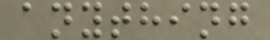anything
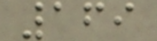169
